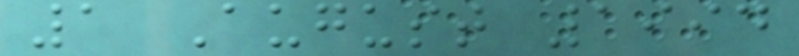1 August 1994
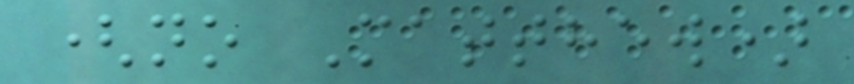(no Matthew)
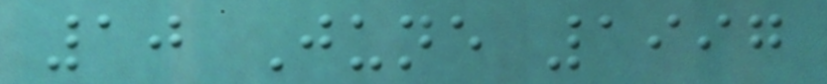10 June 1997
